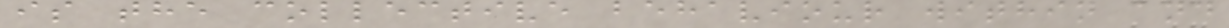is the collective behaviour within and
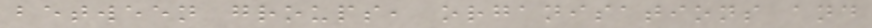between groups, organisations and
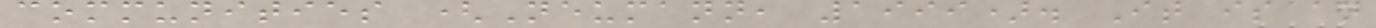communities (Neumann, 1999). It is an
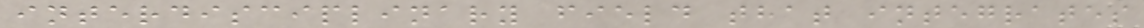interdisciplinary field that integrates
